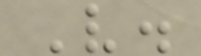V.
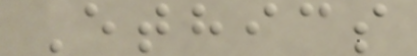Ethics
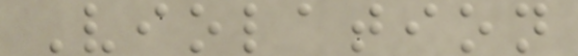Violation
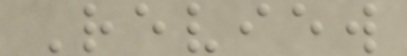Review
